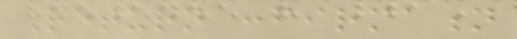Return confirmation
